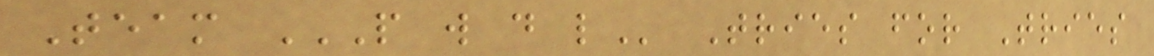Team P W D L Tries for Tries
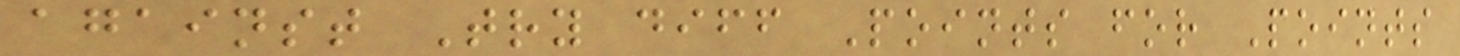against Try diff Points for Points
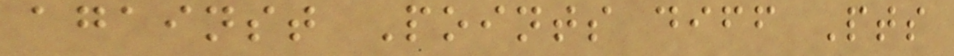against Points diff Pts
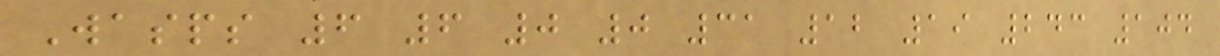Wasps 6 6 0 0 31 12 19 243 104
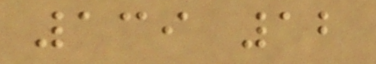139 12
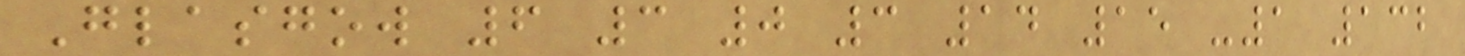Glasgow 6 3 0 3 14 15 -1 132
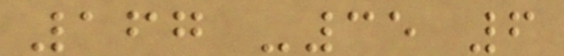167 -35 6
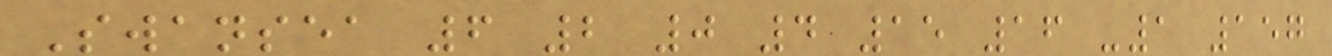Swansea 6 2 0 4 15 16 -1 157
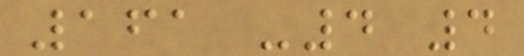161 -4 4
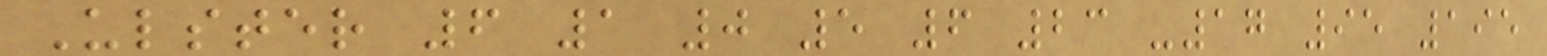Ulster 6 1 0 5 6 23 -17 95 195
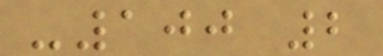-100 2
